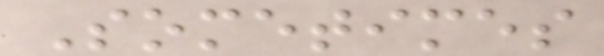Sometimes
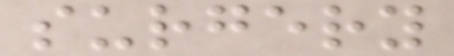surgery
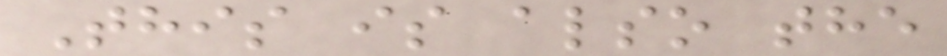This is also the
